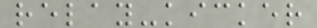relay-kicker
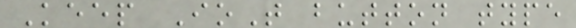Keep IoT button type
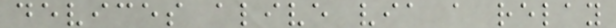devices alive via a relay
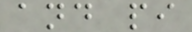and pi
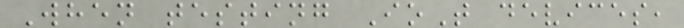When testing IoT devices,
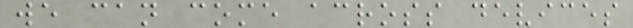we can come across devices
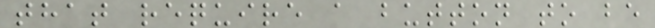that require a button to be
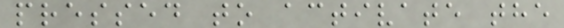pressed to activate the
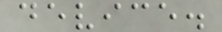device.
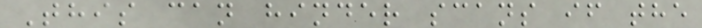This can hinder scans if the
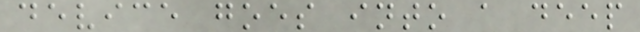device goes into a deep
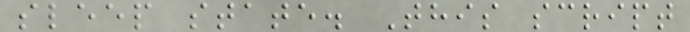sleep state. This script
